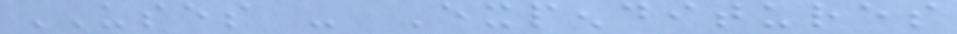USES - Expenditures
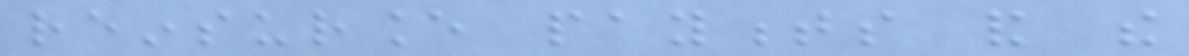reinsurance payments and the
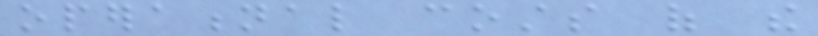operational costs of the
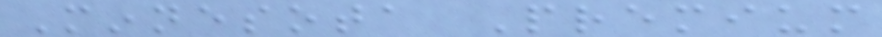Minnesota Premium
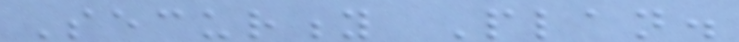Security Plan.
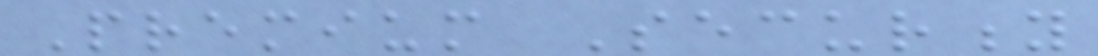Premium Security
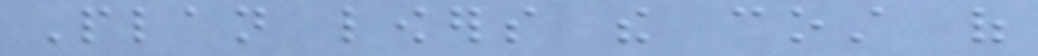Plan lowers the cost of
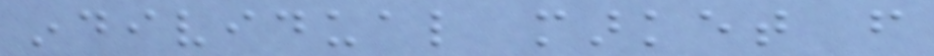individual market from
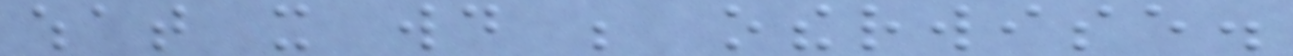what it would be otherwise.
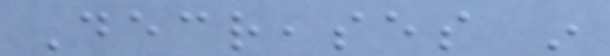Decreases in
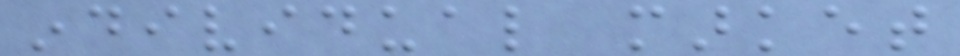individual market
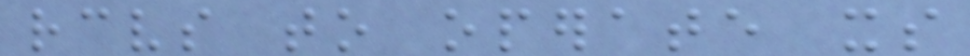receives to operate its
